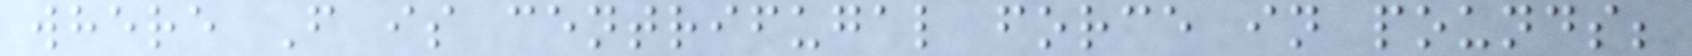where F is centrifugal force in pounds;
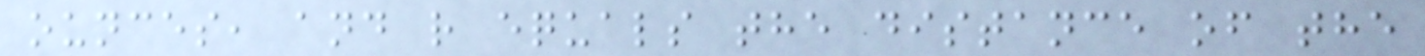ounces, and r equals the distance of the
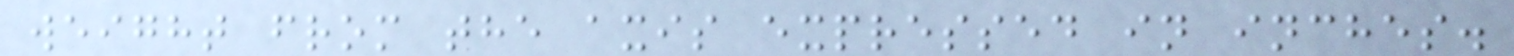weight from the axis expressed in inches.
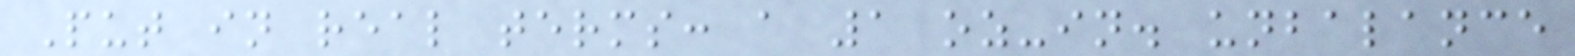Put in real terms: a 1 oz-in. unbalance
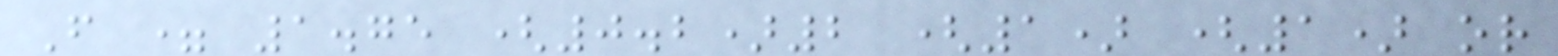F = 1.75 (0.2)2 (1) (1) or
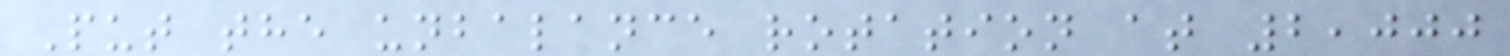Put the unbalance rotation at 2,000
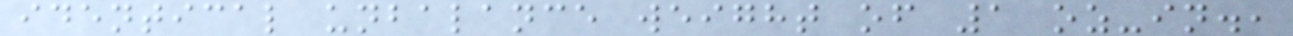identical unbalance weight of 1 oz-in.,
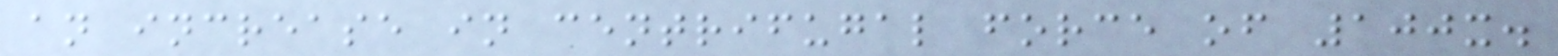an increase in centrifugal force of 100x.
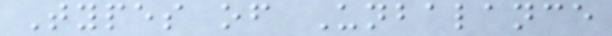Types of Unbalance
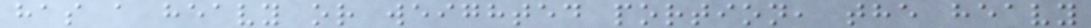has a heavy or weighted portion, the heavy
